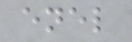enel
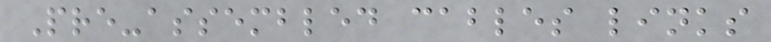Pre-assembled cables links
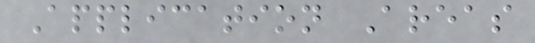Application Areas
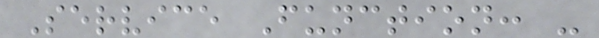Service Function: -
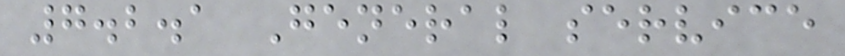7.2.1 General service
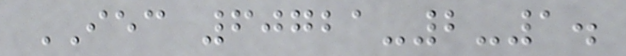IEC 60721-2-1.
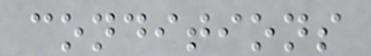conditions
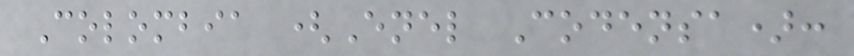Colombia (Enel Codensa):
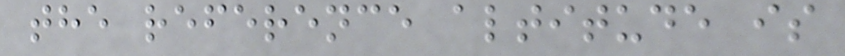the reference altitude is
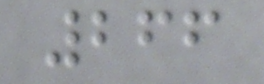266
